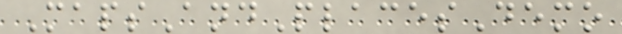MapsAndPlacesDemo
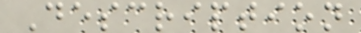Description
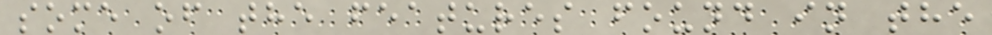some of the features found in the
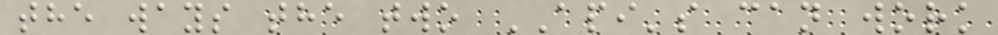the ways the two API's can work
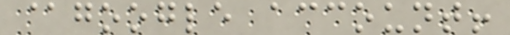@google account!
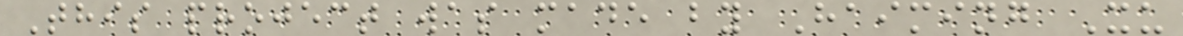This project was made by Haiming Xu
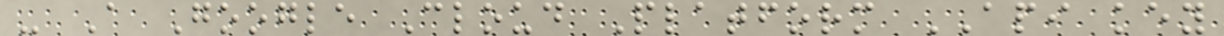- A Google Cloud Platform API key
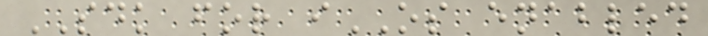SDK for iOS enabled
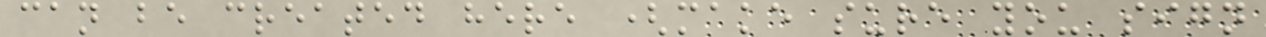can be created here (make sure you sign
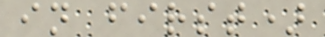in first)
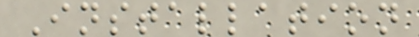Installation
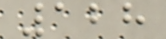128
